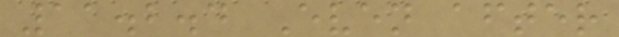11.2.4 Even after
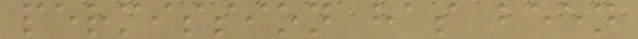permission has been
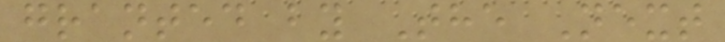granted by The Next
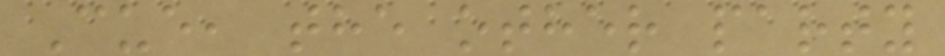Cue, the other party
